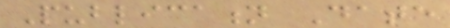Publication Date
